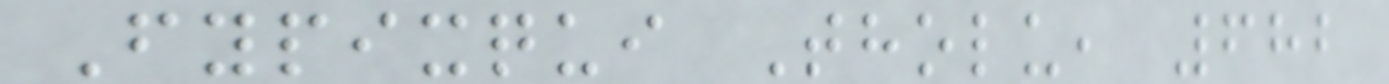Fypixqui Tholu, 682
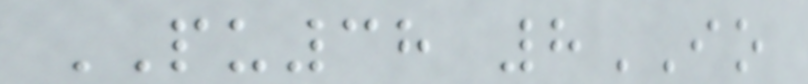PU38 8IO
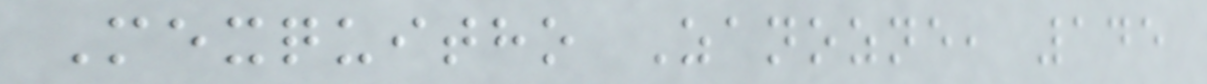Mexquitho Zanozne, 145
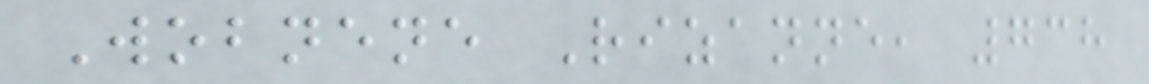Wobnene Rizanne, 738
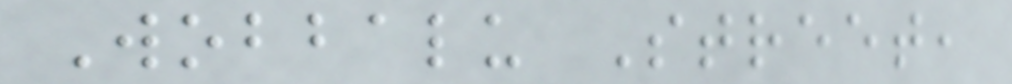Wobbalu Street,
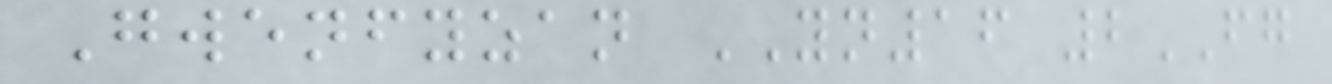Gwenfyzan YN16 2FG
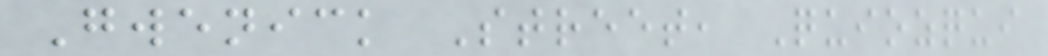Gwenick Street, Quiozqui
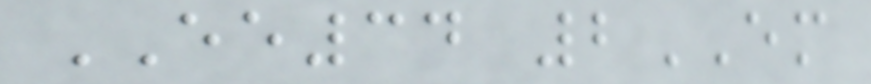EE34 2EM
